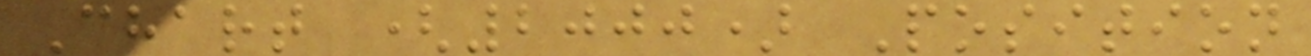Chart (2000) Position
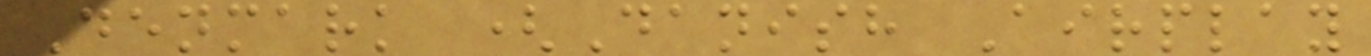Denmark (Danish Airplay
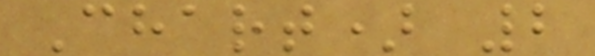Chart) 2
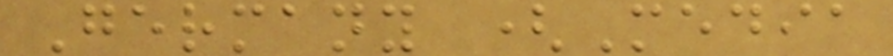Germany (Media
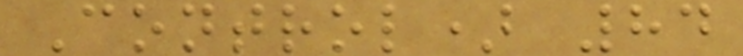Control) 84
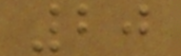20
